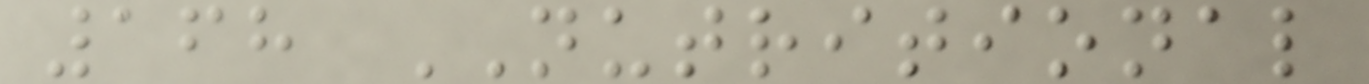168 NUTRITIONAL
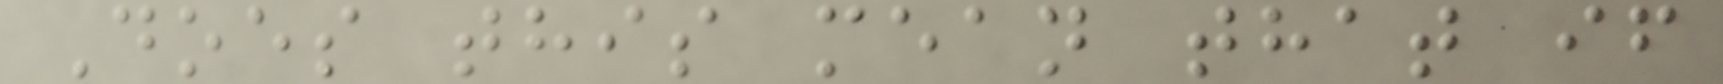Does this mean that if
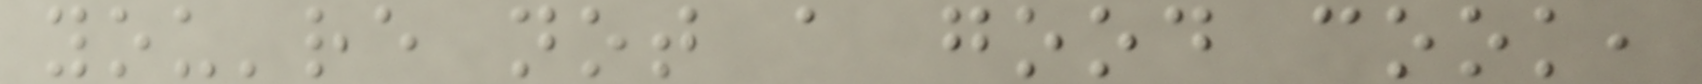you're not a good cook,
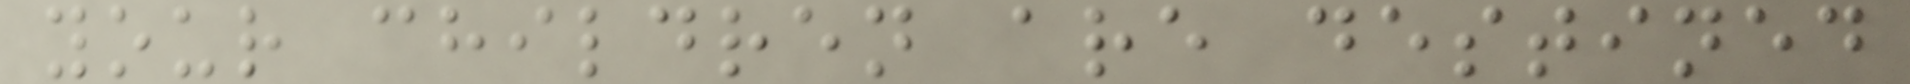your children are destined
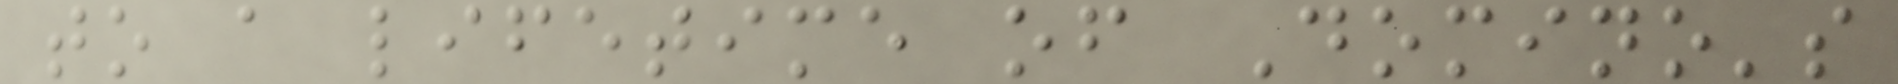to a lifetime of Domino's
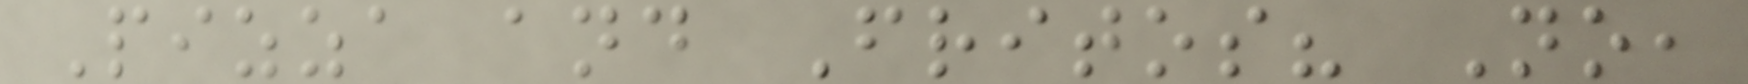Pizza and Fritos? No,
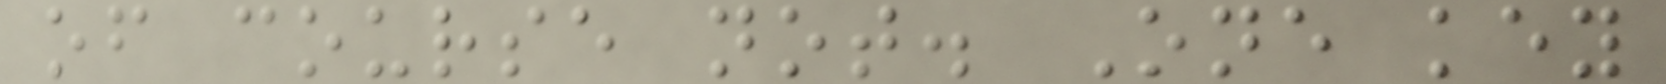of course not. One key
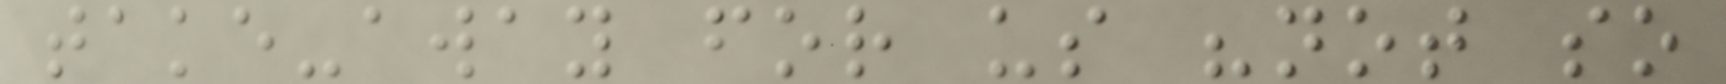take-away for us "not so
